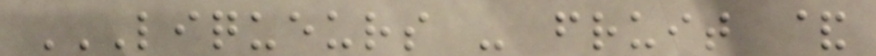LIQUEURS - FRUIT &
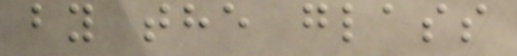by the glass
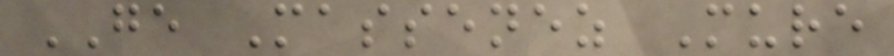GE Massenez Mure
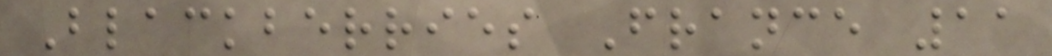Blackberries France 11
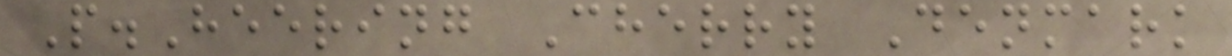P.Heering Cherry Denmark
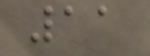11
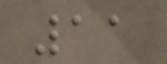11
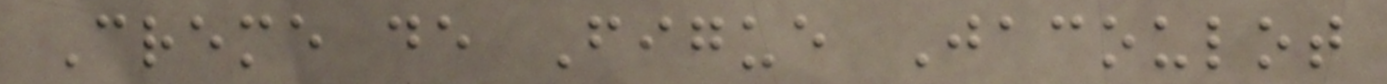Creme de Figue Jacoulot
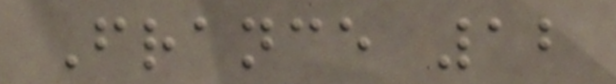France 12
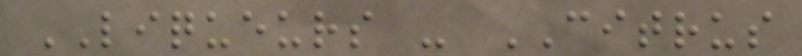LIQUEURS - CITRUS
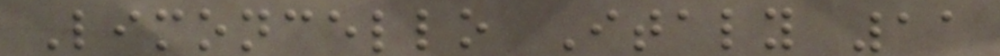Limoncello Italy 11
